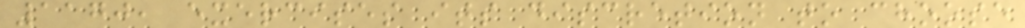1170, exercises its discretion to choose
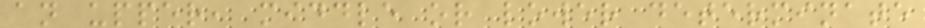an upper, middle or lower determinate
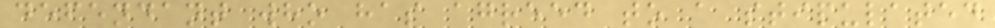defendant who has agreed to a stipulated
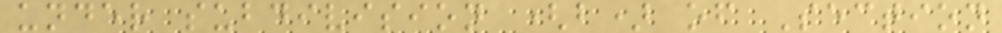under subdivision (b) of Section
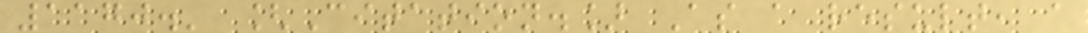1170.' [Citation.] As a result, a
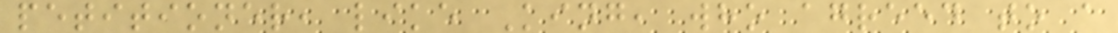petitioner, like King, who agreed to a
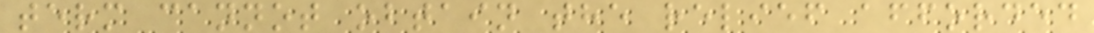term cannot obtain the relief afforded
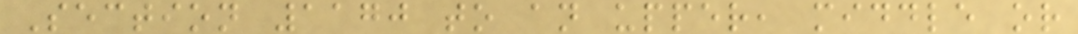Section 1170 to an upper, middle or
